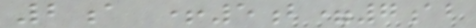2a +5b=7ab
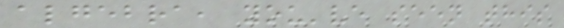algebra, you've seen this
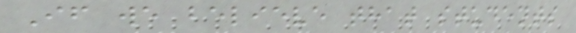If we believe that students
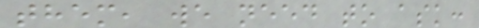them, we need to ask:
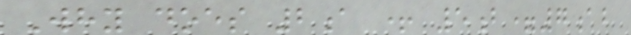Why does 2a + 5b=7ab
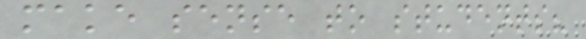make sense to students?
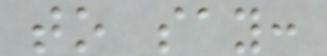to say:
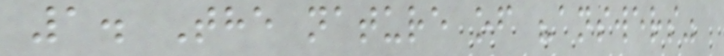1. The nature of "answers"
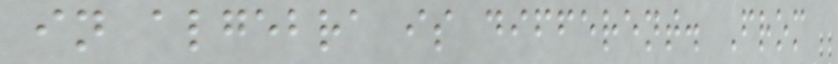in algebra is different. From
